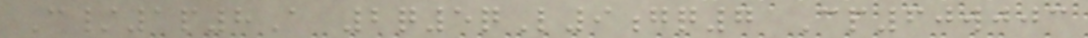C/1p8A 2q5qL9gq7 Cp60wjjc
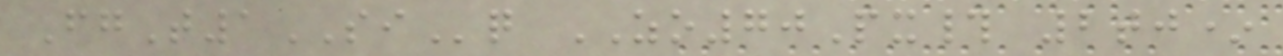FgT1SIq ZO70Px# 2tj*
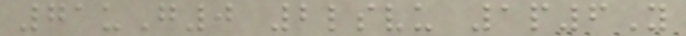71uG0 2lsvu 1p6Y
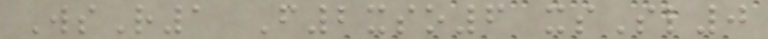WsR1 F2xso6 xsSl0
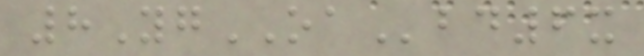8YgOAbd6x
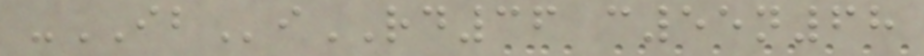-IBiRD36 c55n68
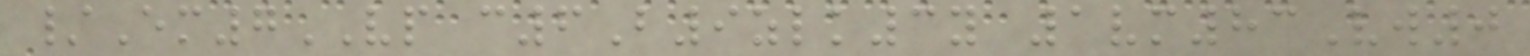/Em7VP c6B9zlk3y 1vm83Vw0
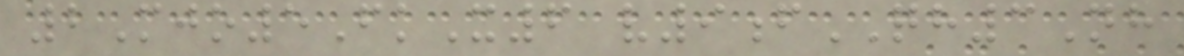2Mjo5FkX6 v9fQH3Nh
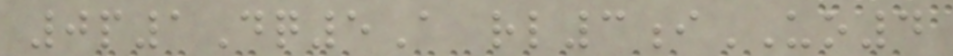0p1Dq5A rl3iUO4
